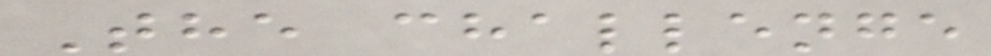The challenge
